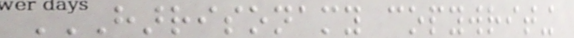HARRISONAMY COPYWRITING
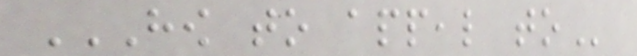HOW TO APPEAL TO
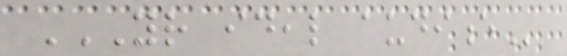YOUR IDEAL AUDIENCE
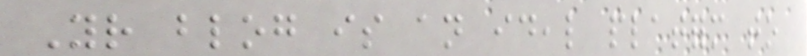Your blog is an ideal platform to
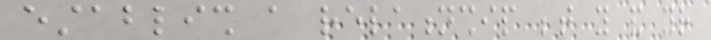establish a relationship between you and your
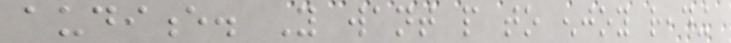audience. You want people to enjoy reading
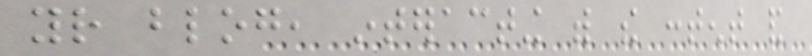your blog, interacting with the content and
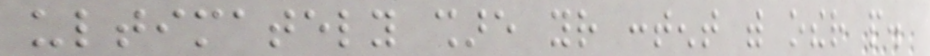ultimately share your content with other people.
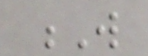W
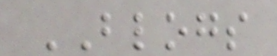BLOGS
